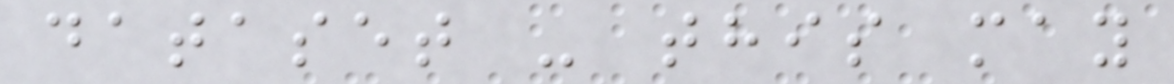dataset - this may
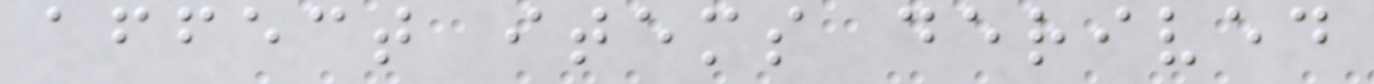affect items derived
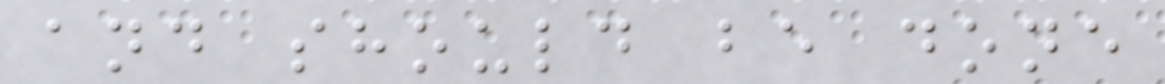and should be done
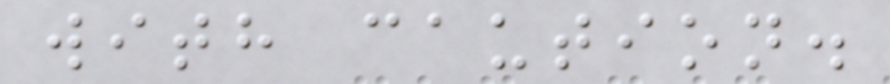with caution.
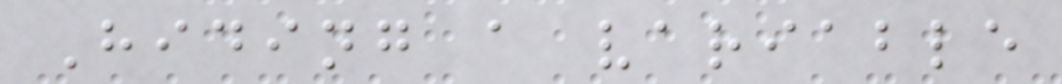Hiding a variable
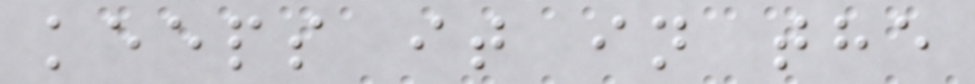keeps it in the
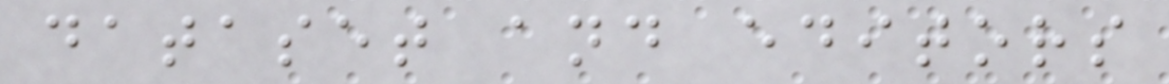dataset and editors
